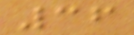36
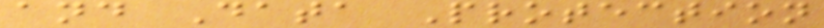and Data Protection
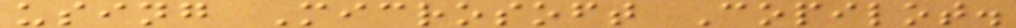using Microsoft Copilot.
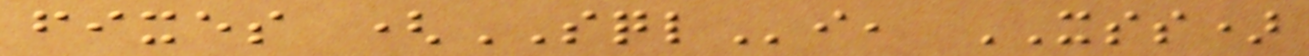fixes (SQLi, XSS)
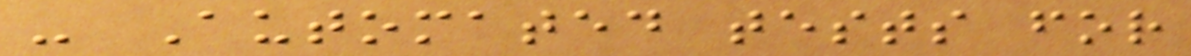- Automated tests for
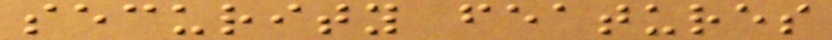security features
